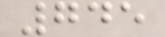745
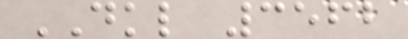DKL 3562
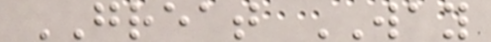GREAT WAY
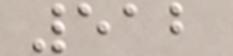512
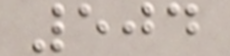504
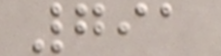791
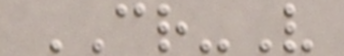CR-V
